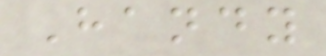Handy
